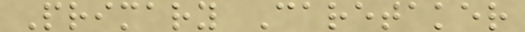Primary Caretaker
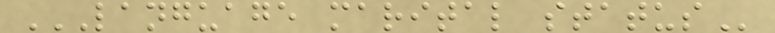LANGUAGE MARITAL STATUS
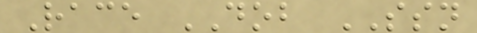Race DOB SSN
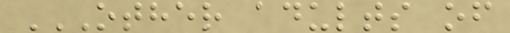OTHER ADULTS OF
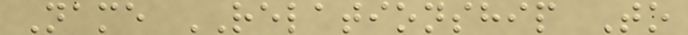Name RELATIONSHIP To
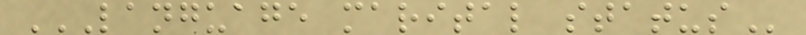LANGUAGE MARITAL STATUS
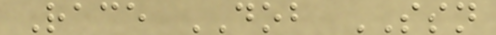Race DOB SSN
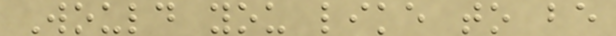Would you like to be
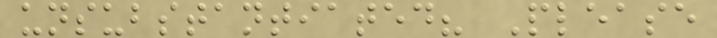unsubstantiated? Please
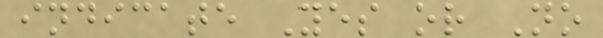indicate Yes or No
